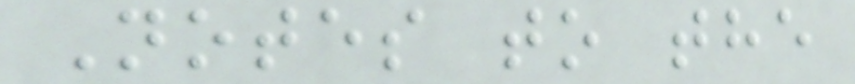Notes to the
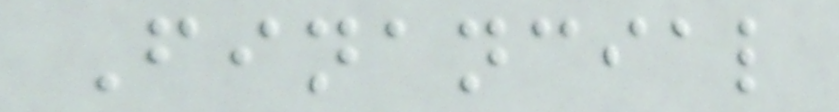Financial
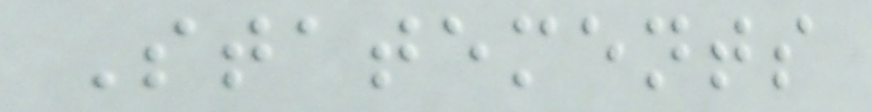Statements
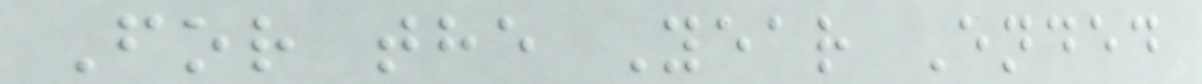For the Year Ended
